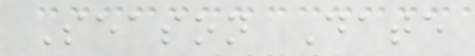Season Date
